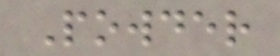Powder
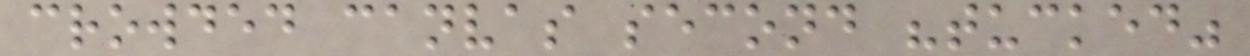crowded canvas second "tucked"
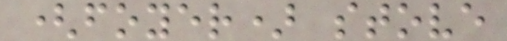(foyer) stove
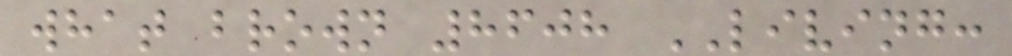what brown 8608 LIVING:
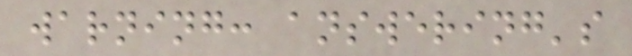warning: answering's
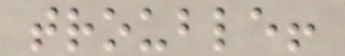trouble!
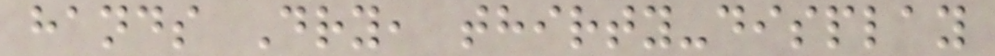hands Dry, thirty-display
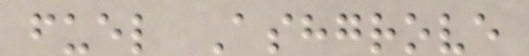fuel Ashgrove
